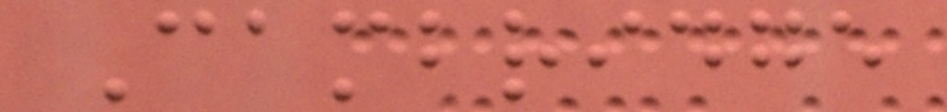Cambridge
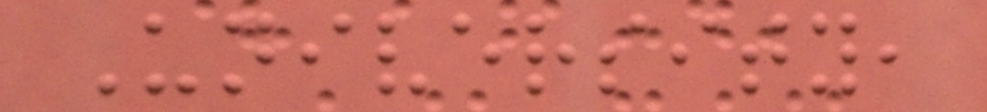University,
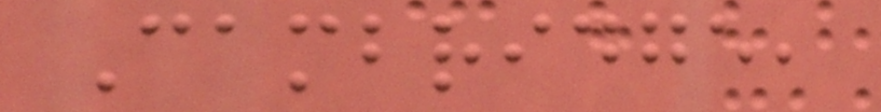Cambridge,
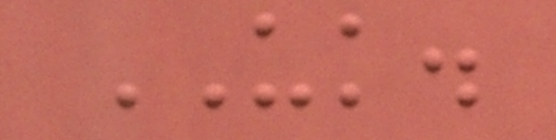UK.
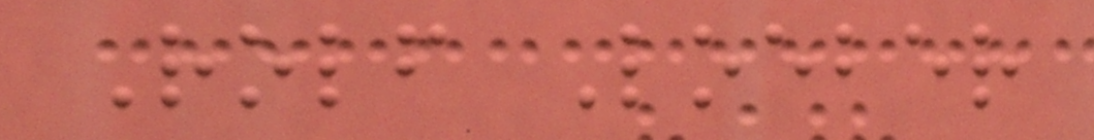Rolf Loeber
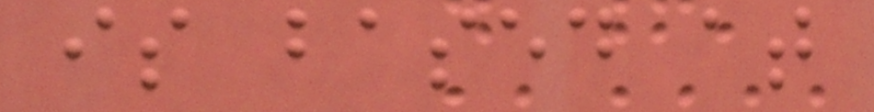is based at
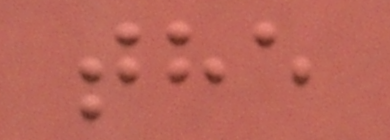the
